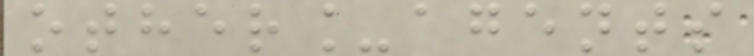other_agents
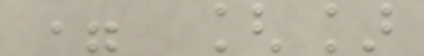= []
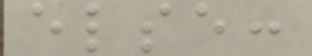else:
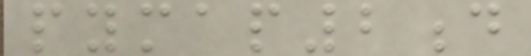pymap2d
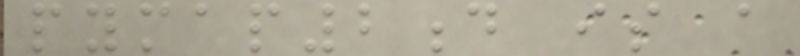pymap2d is a
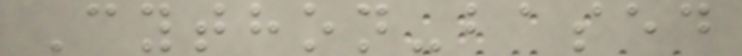Cython-based
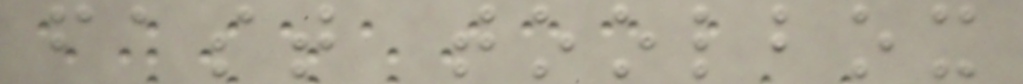fast toolbox
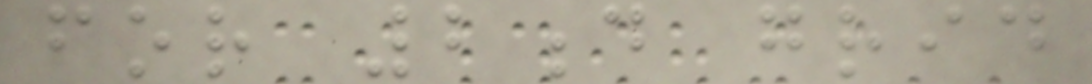for 2d grid
